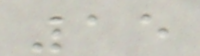15
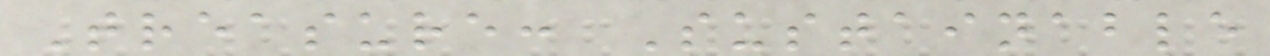Treasure: Sustainable
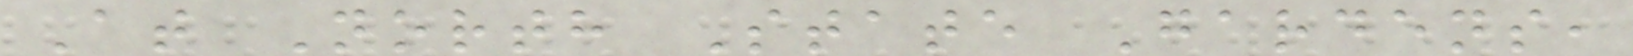At North State Gardens,
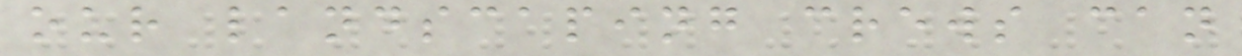our landscaping crews can
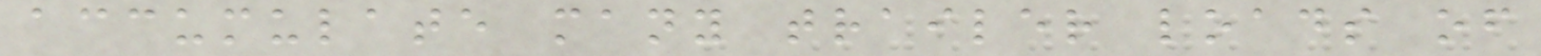accumulate many trailer loads of
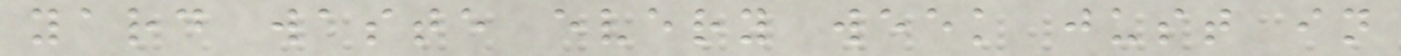yard waste every week just in
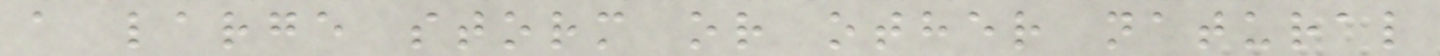a large storm or other natural
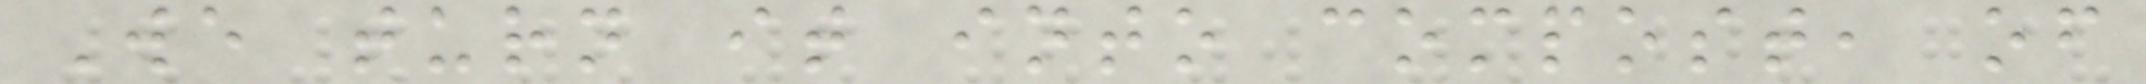We turn it into compost, of
